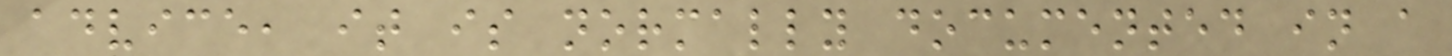advice, it is normally documented in a
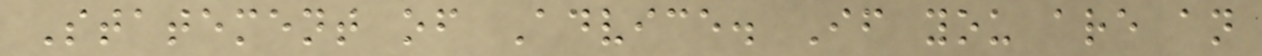Statement of Advice. If you are an
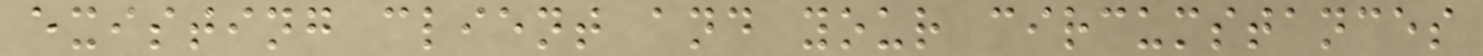existing client and your circumstances
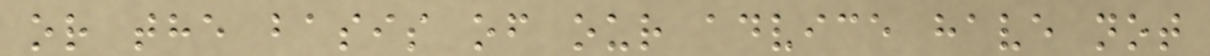or the basis of our advice have not
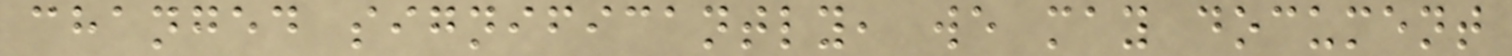changed significantly, we may document
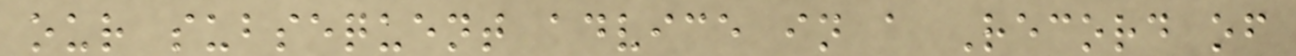our subsequent advice in a Record of
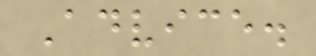Advice.
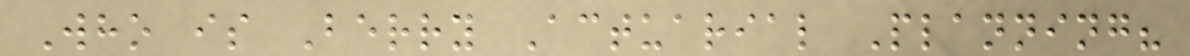Who is Berry Actuarial Planning?
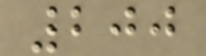200
